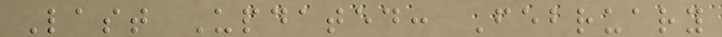Last Updated: February
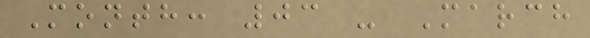Month: 03 - March
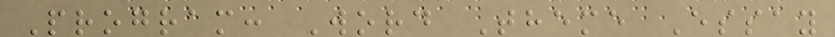Program: Word Theme Essay
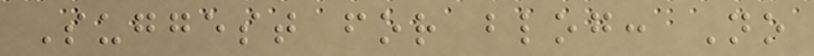Suggest for blog: No
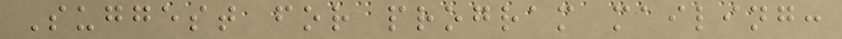Suggest for program mailing:
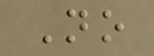No
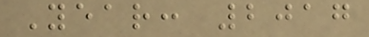Year: 2017
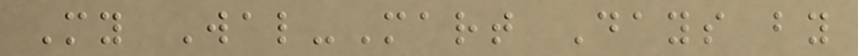My Wal-Mart Days by
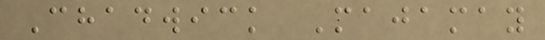Chadwick Majamay
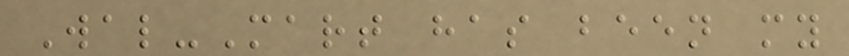Wal-Mart has been my
